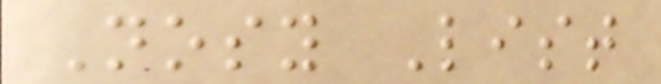Nosy List
